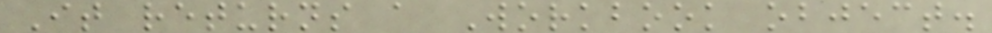It returns a Workbook object.
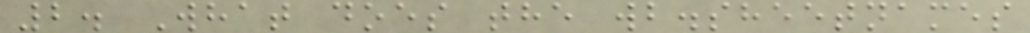2. What does the wb.sheetnames
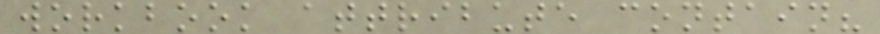workbook attribute contain?
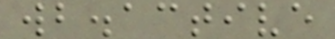wb.active
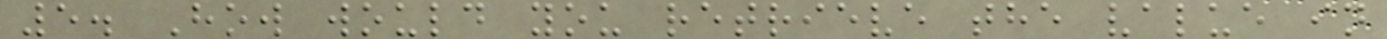5. How would you retrieve the value in
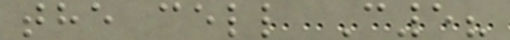the cell C5?
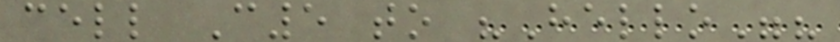cell C5 to "Hello"?
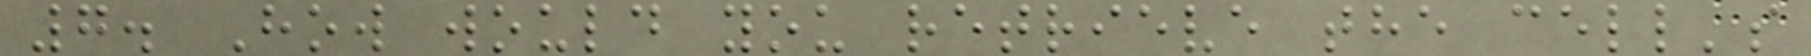7. How would you retrieve the cell's
